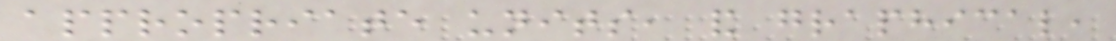appropriate units, and graphical,
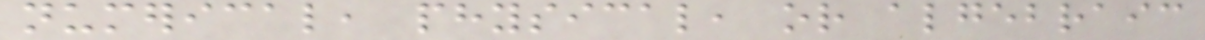numerical, physical, or algebraic
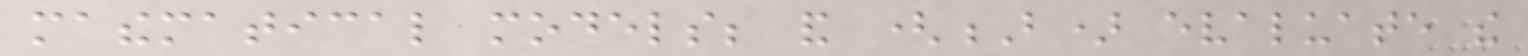mathematical models; and (B) evaluate the
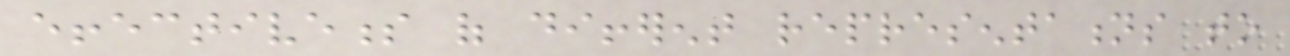effectiveness of different representations to
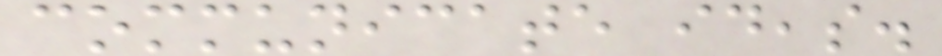communicate ideas.
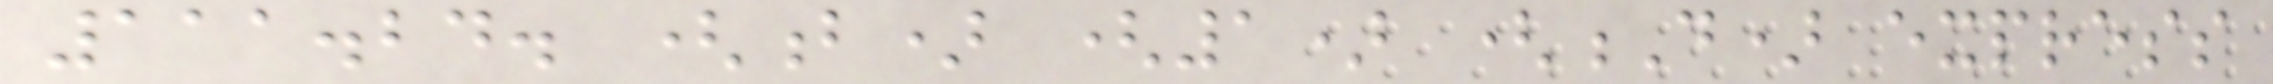111.24. (b) (1) (D) express
